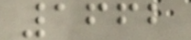1662
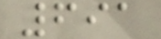691
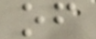of
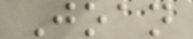Joan
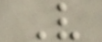V
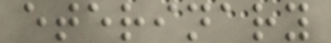eterinary
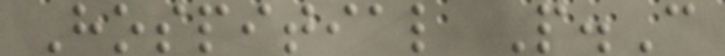Hospitial P.C
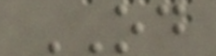OD
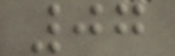07
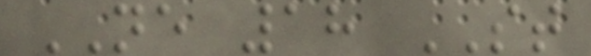NE 18 ST
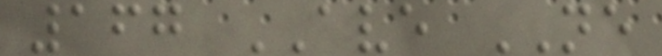167 AVE NE
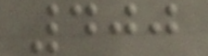400
